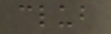club
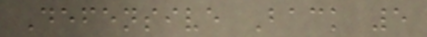Defensive Back 5
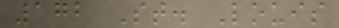172 St. Louis
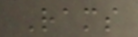Rams
